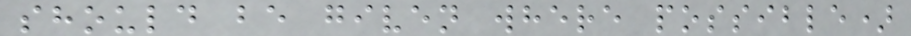should be given where possible)
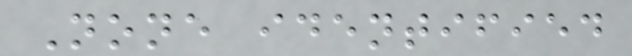None identified
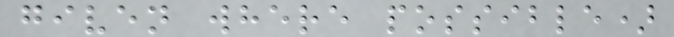given where possible)
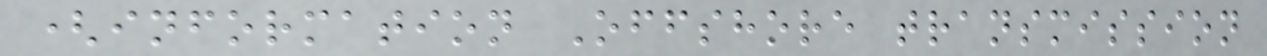(information Offshore transmission
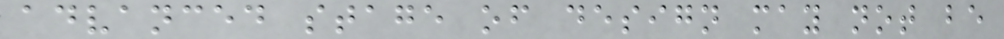advanced stage of design may not be
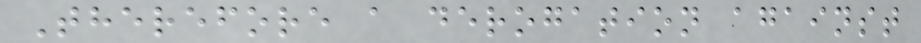Therefore a derogation against
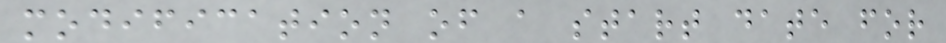modification of a start date for
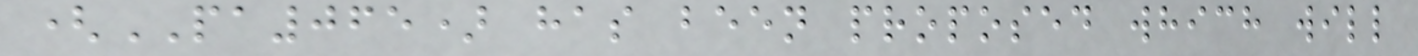(PA065) has been proposed which will
